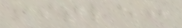title:
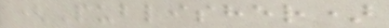(Publisher)
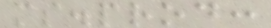ms.prod:
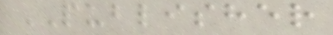PUBLISHER
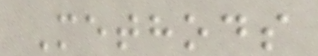Methods
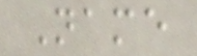Name
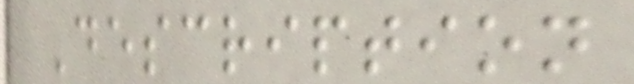Description
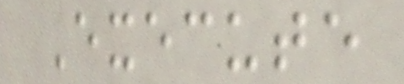Execute
